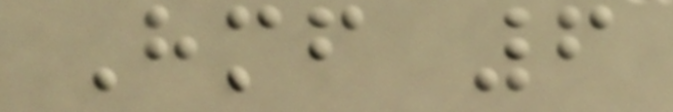Himself 6
